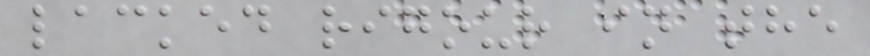lacked rigour in the
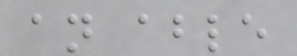an able
